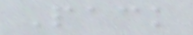Pack
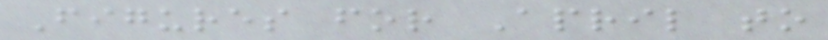Figures for April to
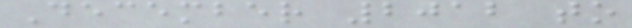December 2012 to
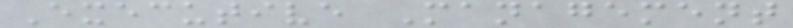Executive Management
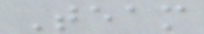Team
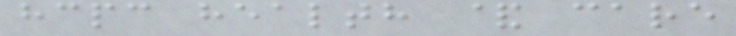hcpc health & care
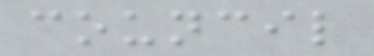council
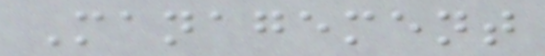Management
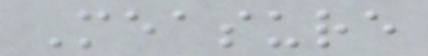Measure
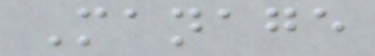Manage
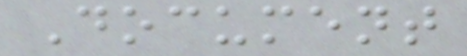Document
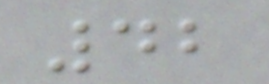42
